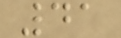41
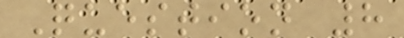Question 8
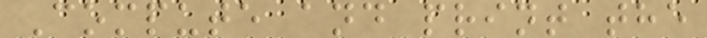Compute and print the
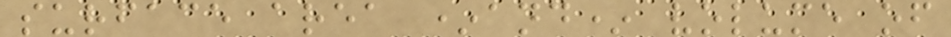surface area *and* volume of
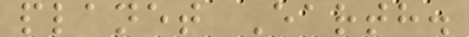planet Earth.
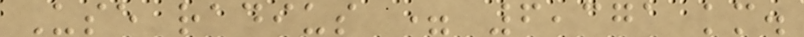Use radius = 6,371 km.
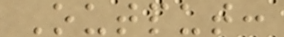Output:
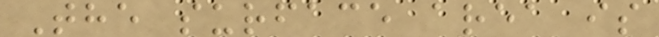The surface area is
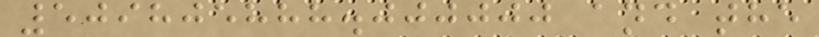509805888.000000 and the
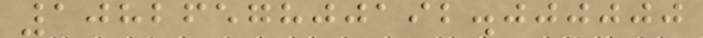1082657800192.000000
